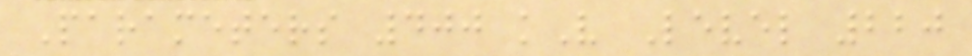Parameters 400 kV Level 220
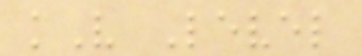kV Level
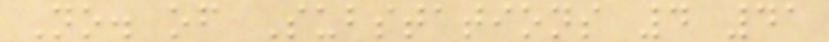No. of Substations 4 41
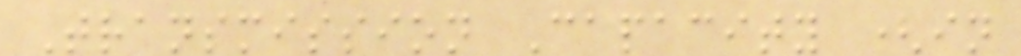Transmission Capacity (in
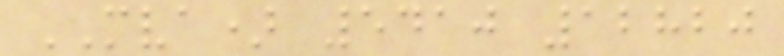MVA) 5410 12820
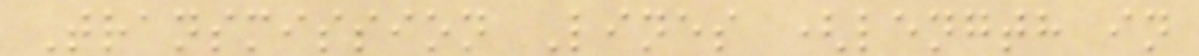Transmission Lines (length in
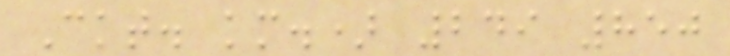Ckt. km.) 249 850
